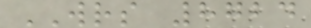WRS 8724
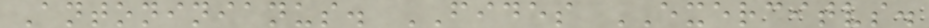Antoninianus. FIDES EXERCITVS.
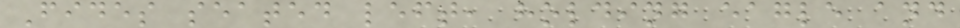Fides seated left, holding eagle and
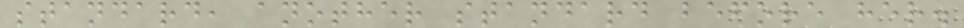standard, another standard before her.
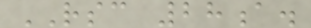RSC 28a.
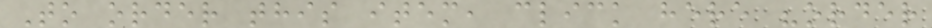To order this item, click here "order
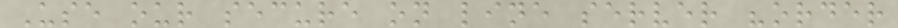Use our secure on line server "order
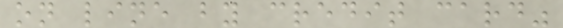on line by credit card"
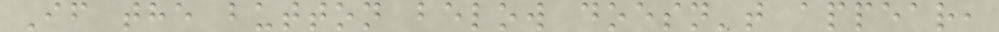If the button below doesn't appear,
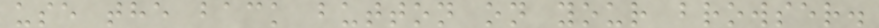use the back button on your browser.
